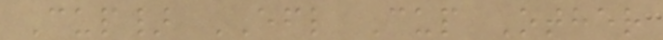Cup} EFL Cup Other
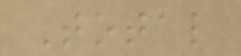Total
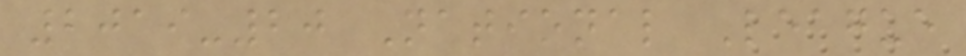2019-20 National League
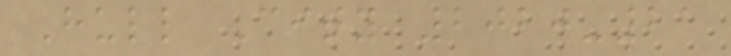Hull City 2020-21
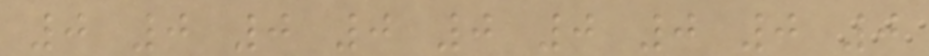0 0 0 0 0 0 0 0 0
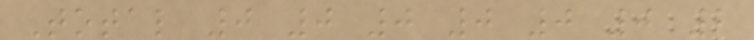Total 0 0 0 0 0 0 2
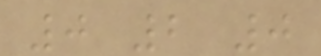0 2 0
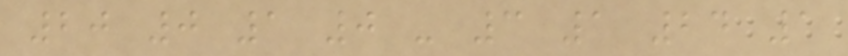20 0 1 0 - 3 1 24 1
